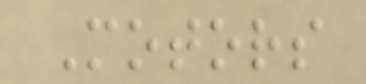Motors
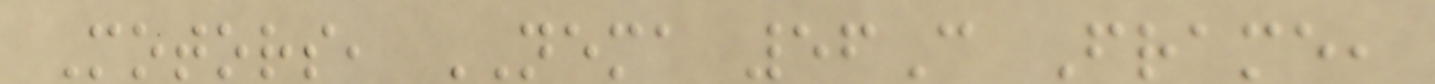Motors, NEMA 56C Frame,
